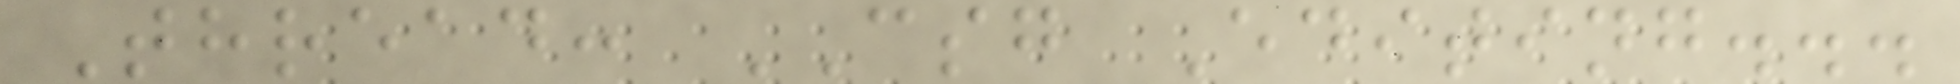Thread: CSG Editing...
